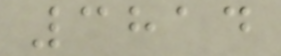3814
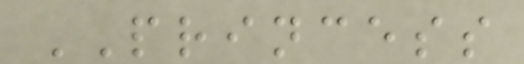PRINCESS
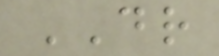DR
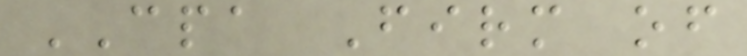CPA Firm of
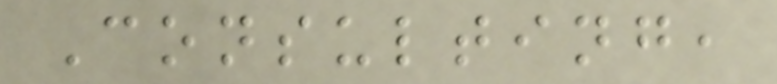Consulting,
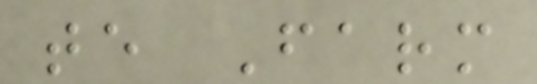te Farm
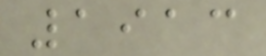1913
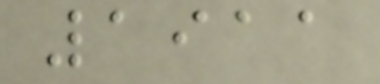1911
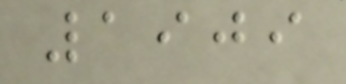1909
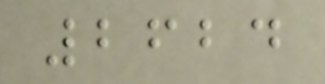2624
